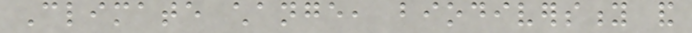Climate change, biodiversity and
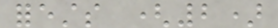forests (2)
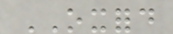OXFORD
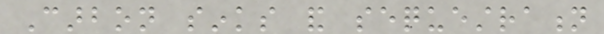Carbon sinks and sequestration
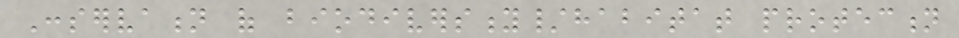Conservation of biodiversity/habitat protection
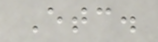Etc.
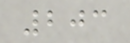203
